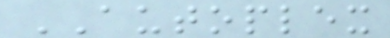AUTOPLEX
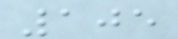105
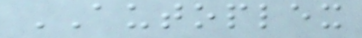AUTOPLEX
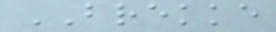BREKKE
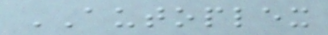AUTOPLEX
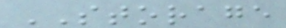STORAGE
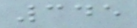345
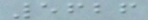5626
